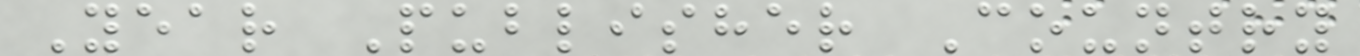Year Publisher Country
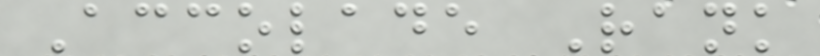Accolade Rank
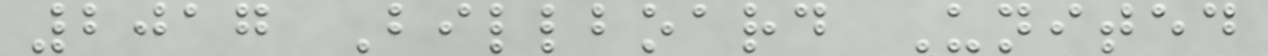2017 Billboard United
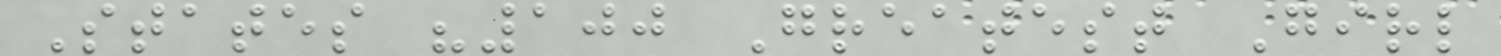States "100 Greatest Girl
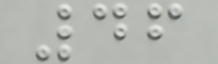46
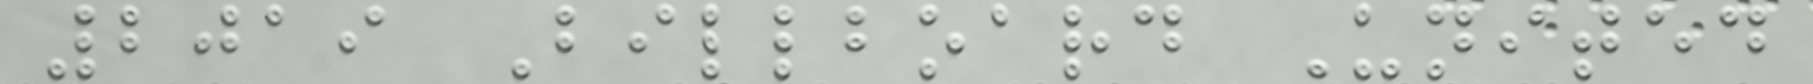2019 Billboard United
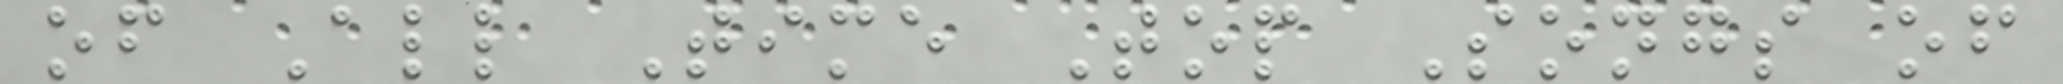of All Time Top Songs of
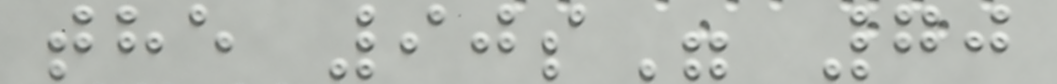the 90s" 70
